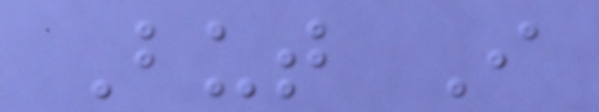But I
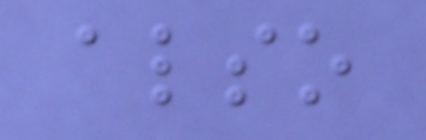also
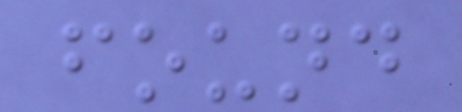found
